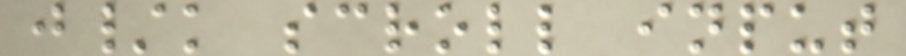j/k scroll input
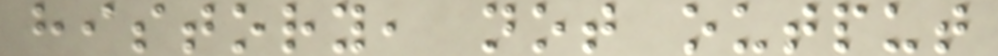history, not output
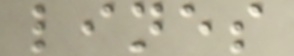lines
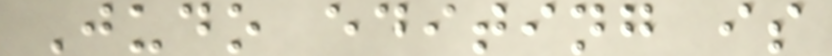Judo editing is
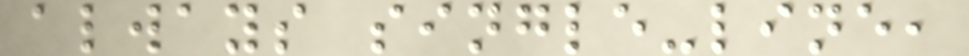always single-line,
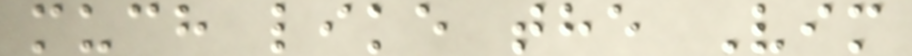much like the Vim
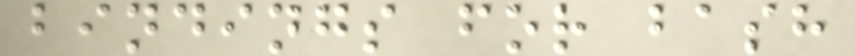bindings for bash
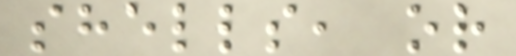shells, or
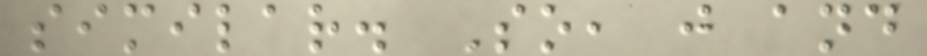similar. So, j and
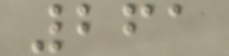261
